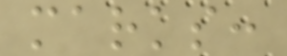marks:
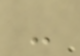-
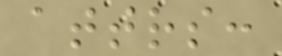attrs:
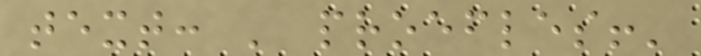text: ' proefles!'
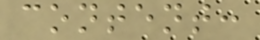content:
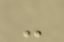-
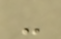-
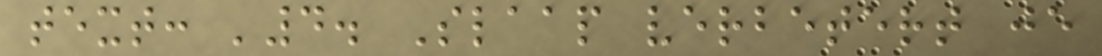text: '4. Slaap verbetert je
